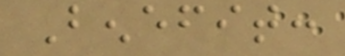Benefit:
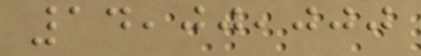14,00,000
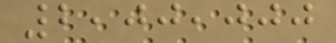2,00,000
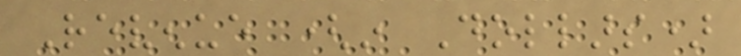Revenue (in Dollars)
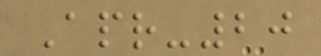Apr-20
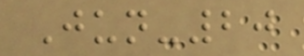Jun-20
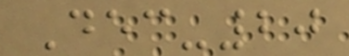Dec-20
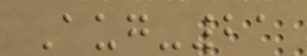Aug-21
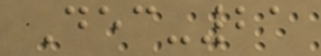Dec-21
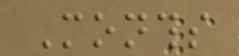Months
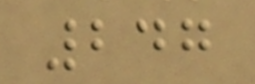247
